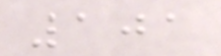101
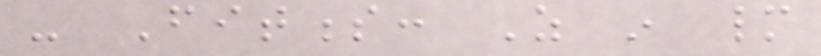- Fitness: As in many
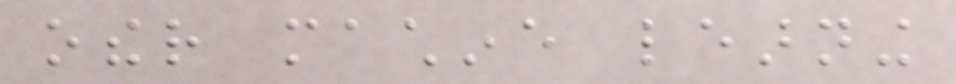other machine learning
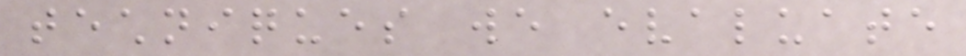techniques we evaluate
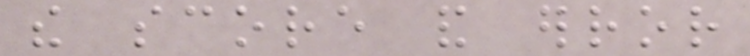the score and error
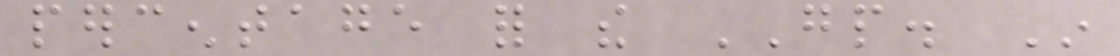percentage for the GP. In
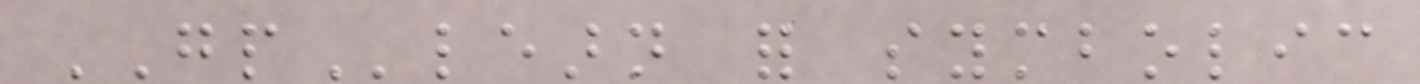GPlearn for symbolic
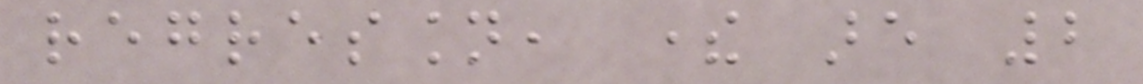regression, there are 2
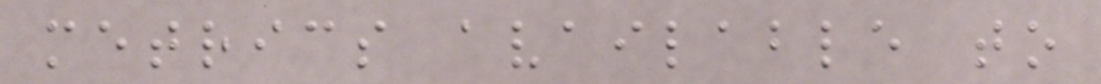metrics available to
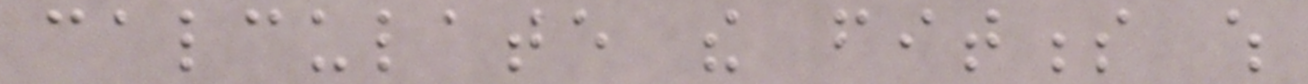calculate the fitness which
